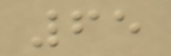65
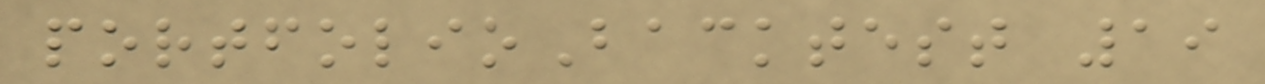portfolioBacktest 19
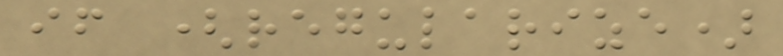if (regularize)
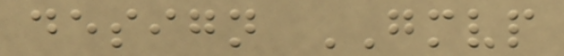design GMVP
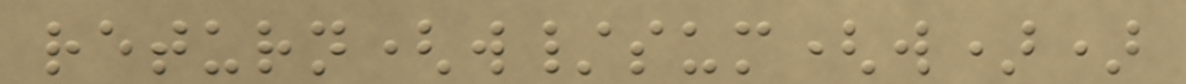return(w/sum(w))
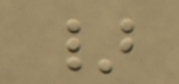}
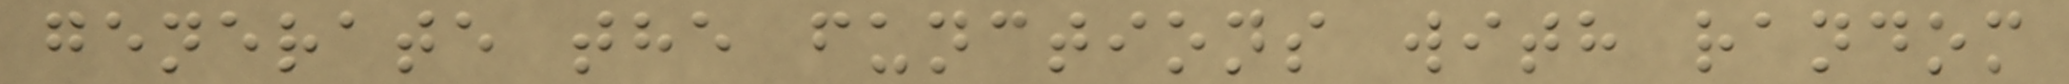generate the functions with random
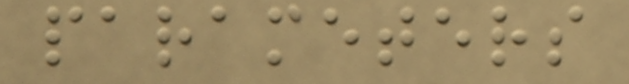parameters
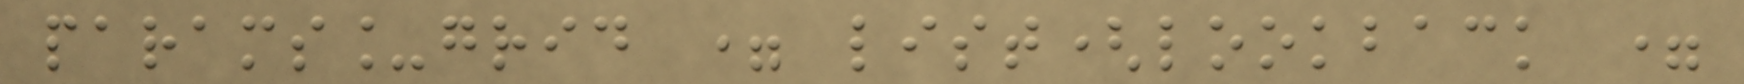params_grid = list(lookback =
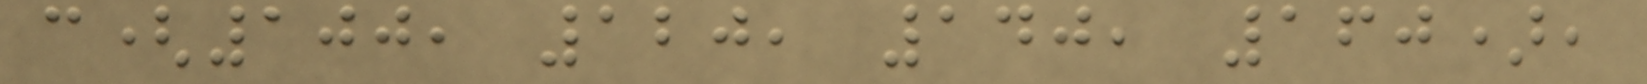c(100, 120, 140, 160),
